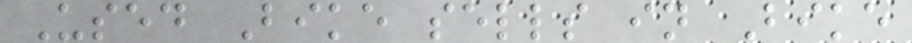Used Bike sells in Bike
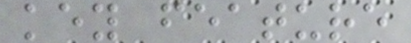key feature
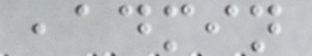,admin
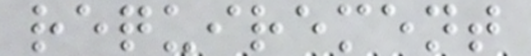requirement
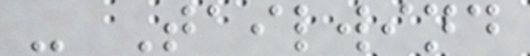- Tailwind
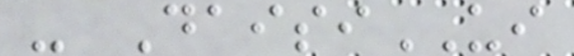- DaisiUI
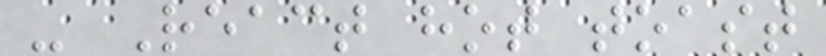- React hot toast
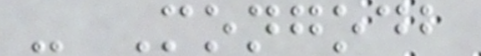- Mongodb
